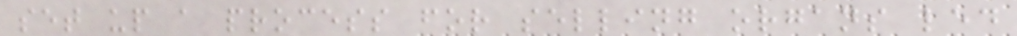set up a process for selling organs led
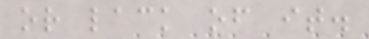or lack of it.
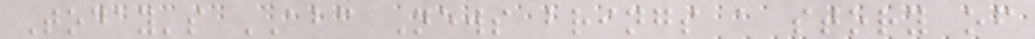Today's ABC News brings a story of
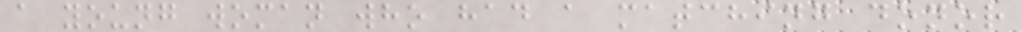a young woman who had a matching donor
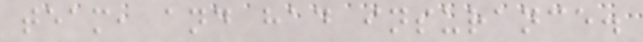team, and had insurance.
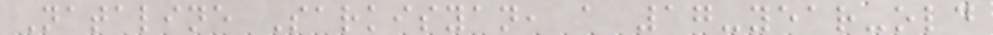Nataline Sarkisyan, a 17-year-old
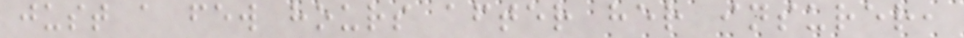just a few hours after her insurer,
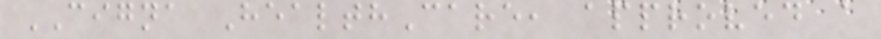CIGNA HealthCare, approved a
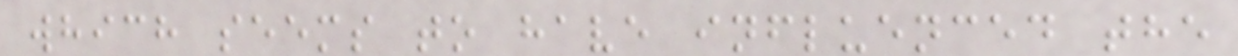which seems to have influenced the
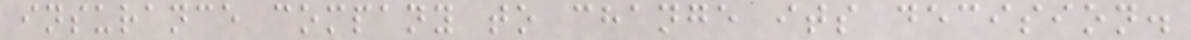insurance company to change its decision.
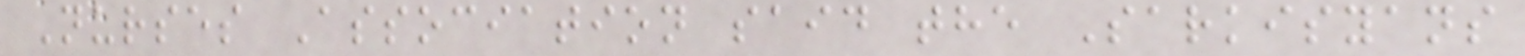Nurses Association said the Sarkisyans
